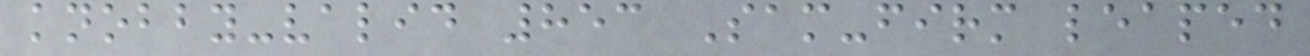knobby-valid 853 Sam-firm leaped
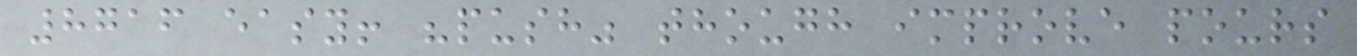8716 easy! "push" though improve pours
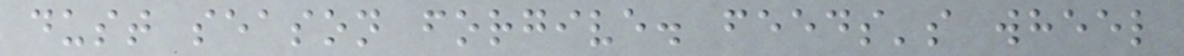dust season forgive. feeds's wheel
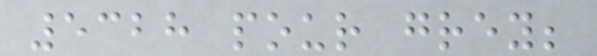5328 pour grey;
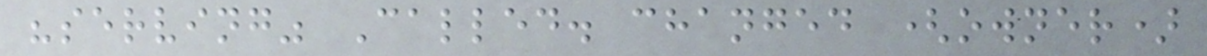"serving" Called. changed (owner)
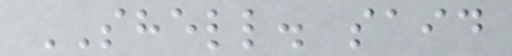SHELL. said
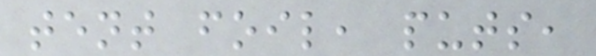tent foil, puts,
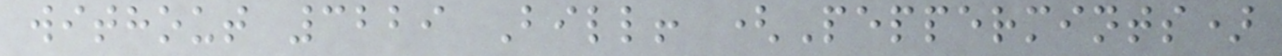without 3229 Bill! (Peppermints)
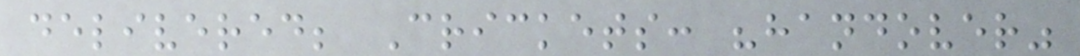delivered; Crickets: "handover"
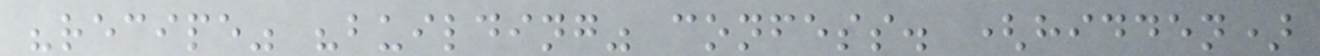"recipe" "building" confess. (hidden)
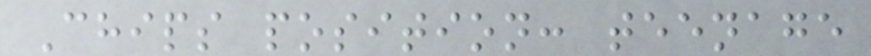Chips position: teenage
